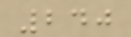240
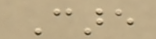Care
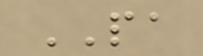PA
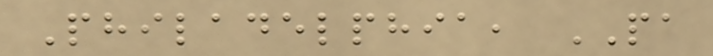Philadelphia, PA
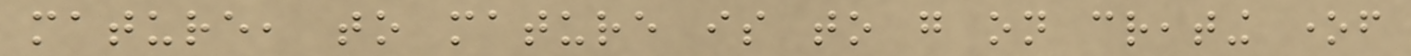mature, to mature is to go on creating oneself
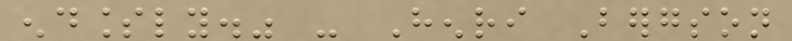endlessly." - Henri Bergson
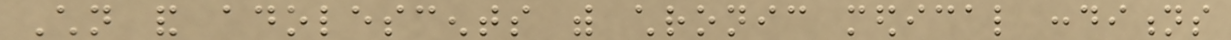Children and adolescents with chronic medical conditions
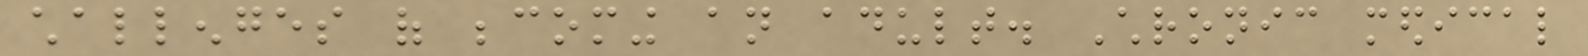challenges of becoming an adult. Chronic medical
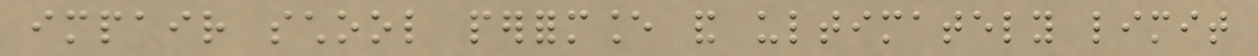impair school performance and ultimately limit
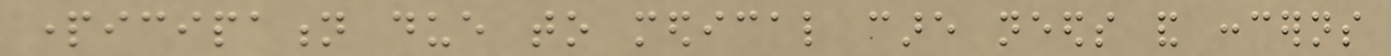participation due to medical care needs and concerns
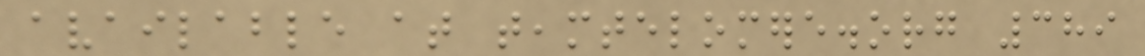available at teamtelomere.org 389
